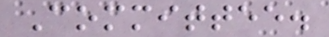Committee.
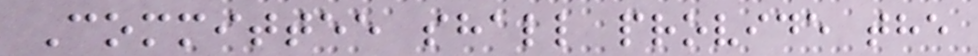Committee shall provide the
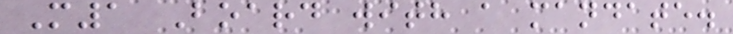M1 Board with a mandate.
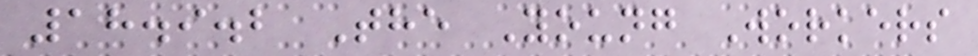18.9.2 The Young Workers
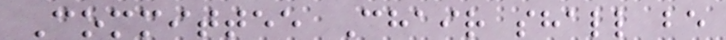Committee Chair shall be
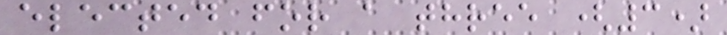elected for a three (3)
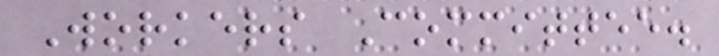Workers Committee.
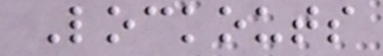Lockouts
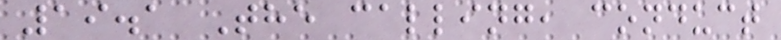19.1 The calling, conduct
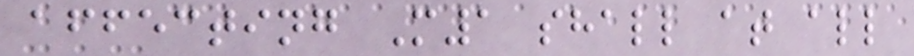affecting M1 shall at all
